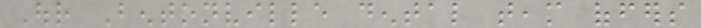Our Bentonville dental team offers
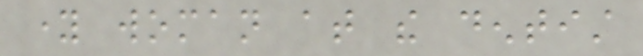young woman at the dentist
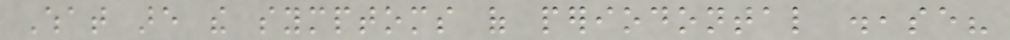What are the symptoms of periodontal disease?
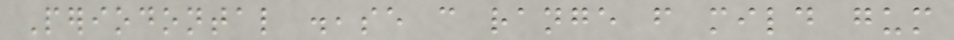Periodontal disease can range from mild gum
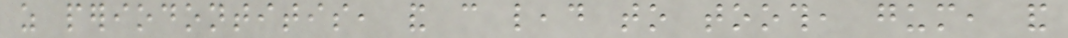as periodontitis, and can lead to tooth, gum, and
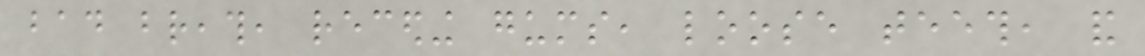bad breath, receding gums, loose teeth, and
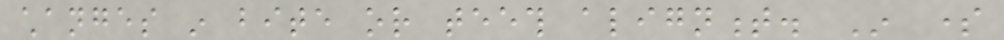changes in bite or teeth alignment. In some
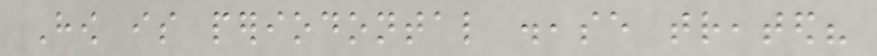How is periodontal disease treated?
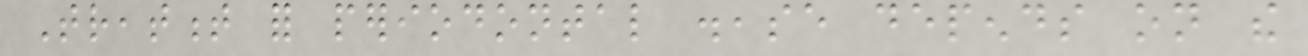Treatment for periodontal disease depends on the
